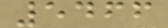5466
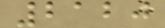2120
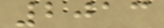2013
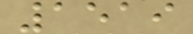1519
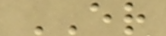ER
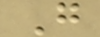G
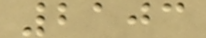2103
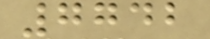7742
